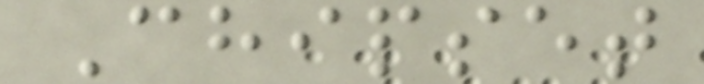Chipset
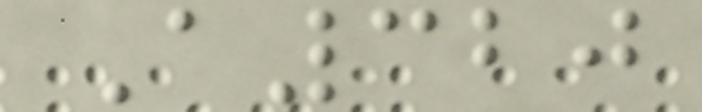A320
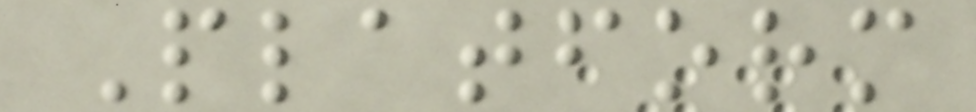Platform
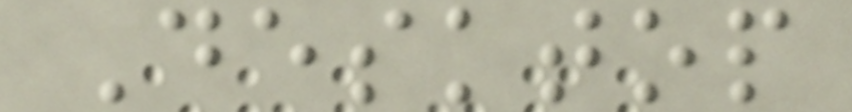Desktop
